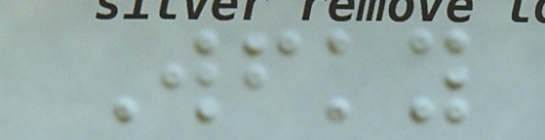Wfky
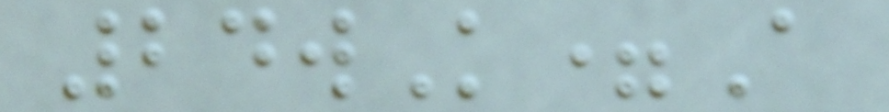24wK=A
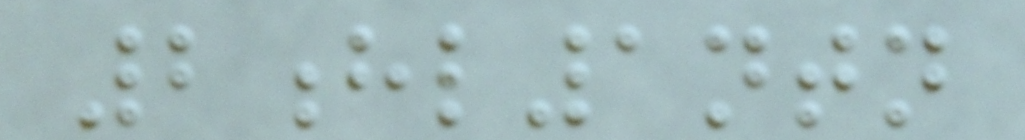2hl1ntn
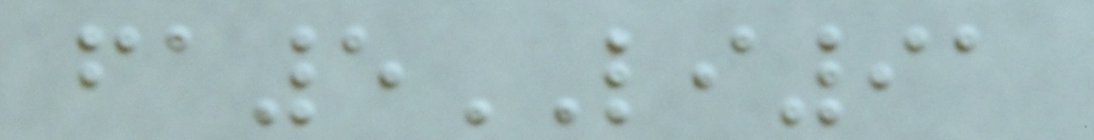fa5LI91
